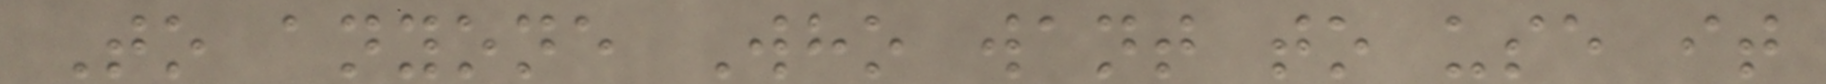To anyone Who want to use it
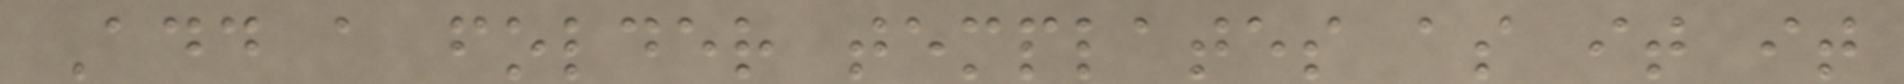Add a folder templates as it it
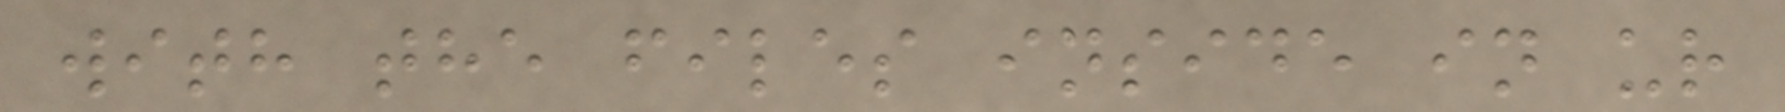with the files inside in ur
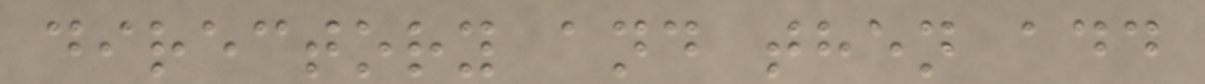directory and then add
